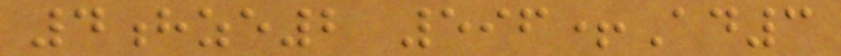4hze2 596+Ad3
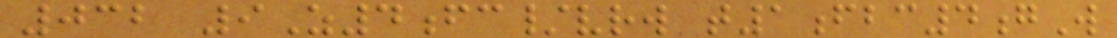032 9Z4fc/vrw t1fbc4gW
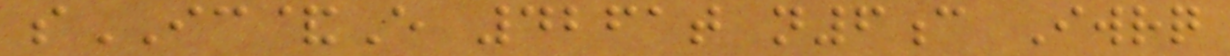sIC&E 4261t n6c Iwrq
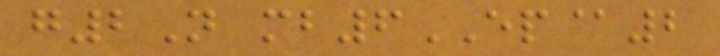g2N mb6EP@2
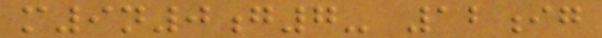m9n0g7- 12ig
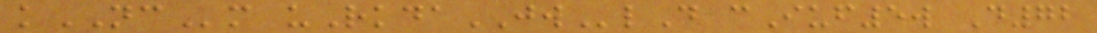kNCm uRkdaJWlD cIuf5w D72
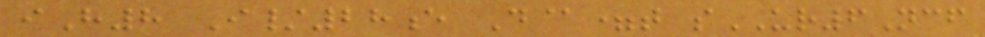iH8 I/28e D@=t sUR6Ncf
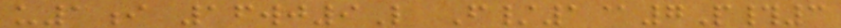u1i 16wj9L F/1@7P#3
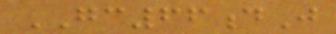GC66dJ
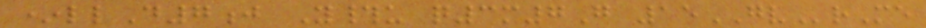*llD7j Y#u q3m7G 15GVrMe
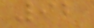92
